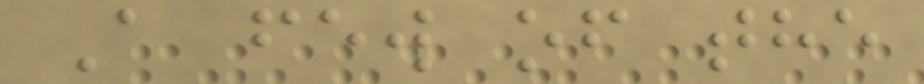A few of the
